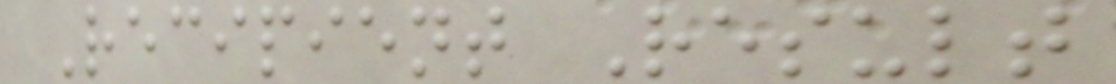Recipient Result
